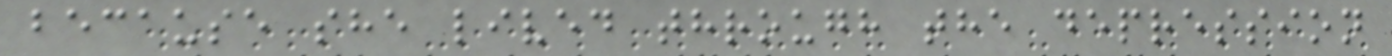because she lived through the depression
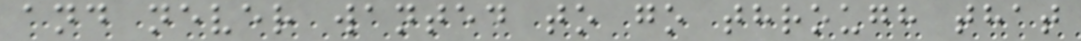and never wanted to go through that
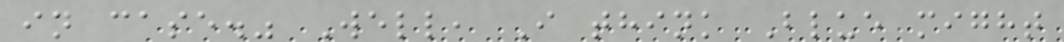in case." Well, I think Blue might
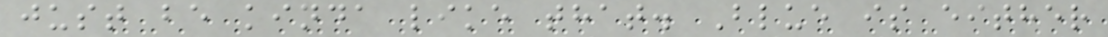just be kinda like that. Blue is either
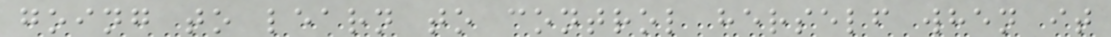going to learn to control herself when it
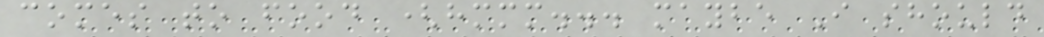comes to food (hmmm... maybe I should
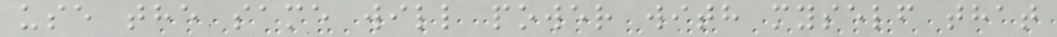use the same will power with myself that
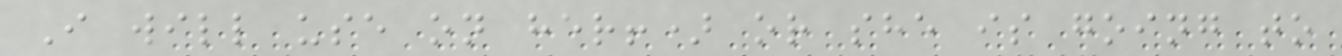I will use on her!) or she is going to
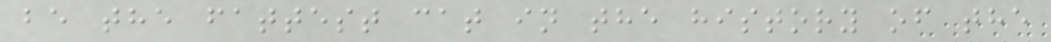be the fattest cat in the history of the
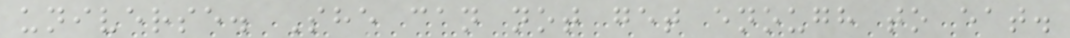universe. She can not get enough to eat.
